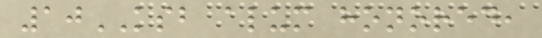10KSB alum honored,
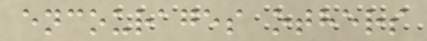encourages others
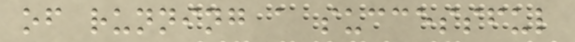of running a successful
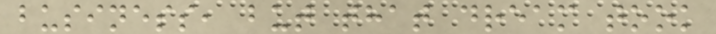business, but that dream took
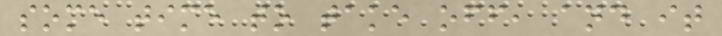some time to take off, and it
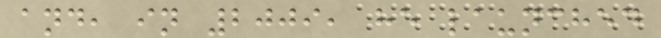and, in 2009, he launched
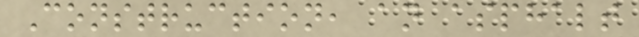Construction, an asphalt
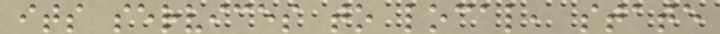its services to local, state
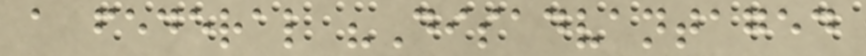a federal "Disadvantaged
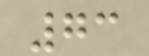73
